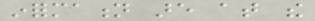information are at the
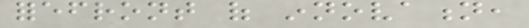forefront of innovation,
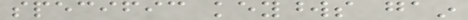specific keywords gain
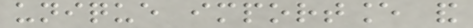unique importance and
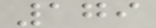179
